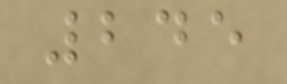245
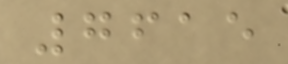7615
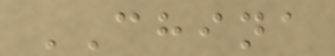CHINA
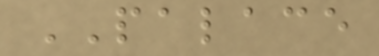PALACE
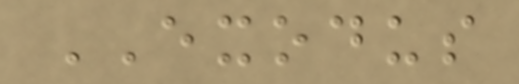EXODUS
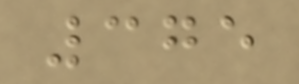375
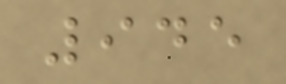945
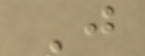J
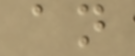an
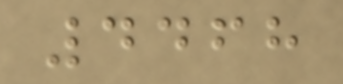4468
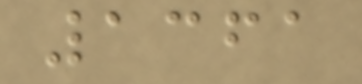1361
